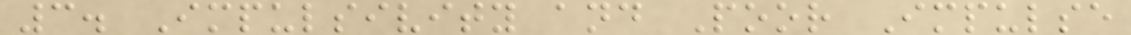3. Impulsivity and Poor Impulse
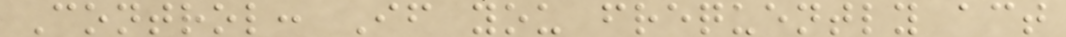Control: If you frequently act
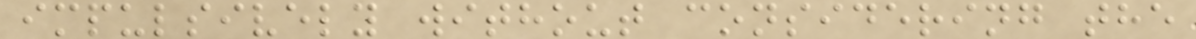impulsively without considering the
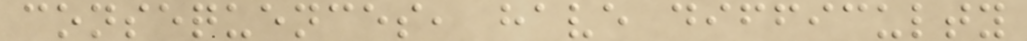consequences, have difficulty
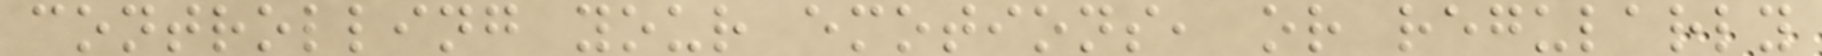controlling your emotions, or regularly
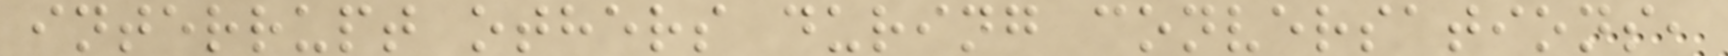interrupt others during conversations,
